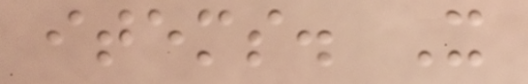items. It
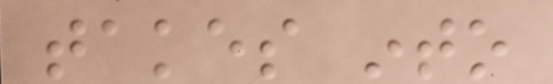takes into
